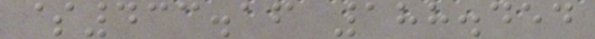$433.16 188.454
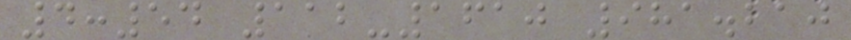4:54 112-1610 981.210
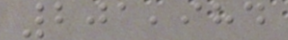201,984
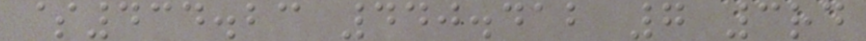$434.23 440.412 7 3rd
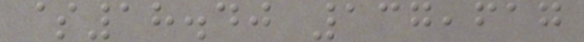$18.40 137,617
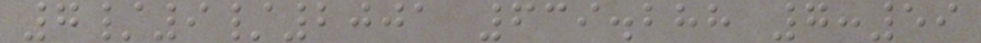7/9/2001 639.288 7:59
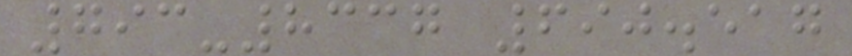793-8337 690.517
